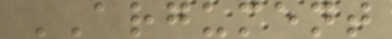ARGUMENT
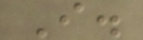I.
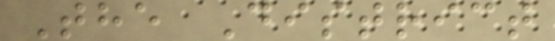The District
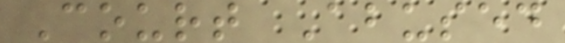Court Abused
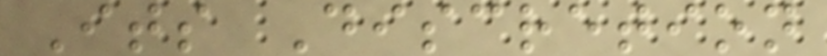Its Discretion
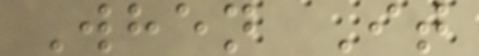When It
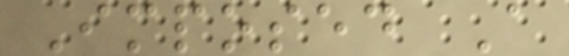Imposed A
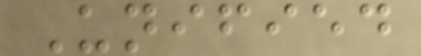Unified
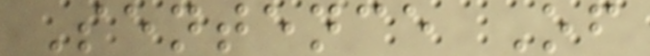Sentence Of
